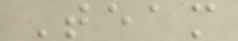Team
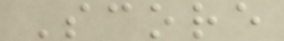Score
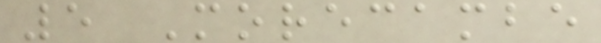5 Morecambe
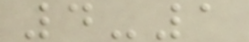4-1
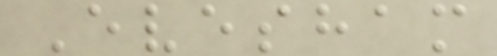Evesham
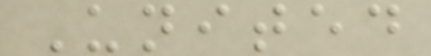United
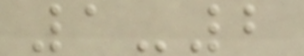1-2
